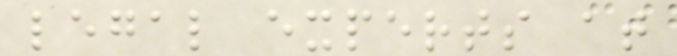legal experts at
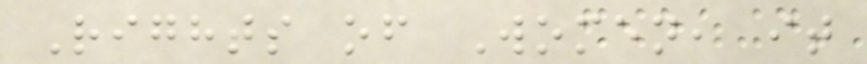Rights of Women, it
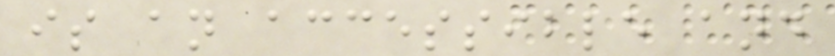is an accessible and
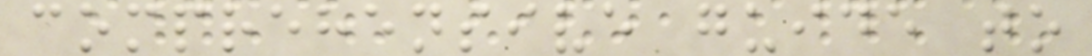comprehensive guide to
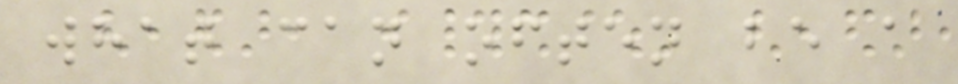what can often be a
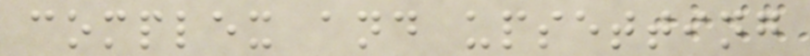complex and upsetting
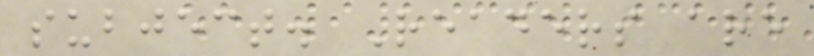subject. Readers are
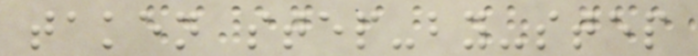taken step-by-step
